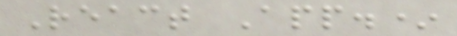React App.*
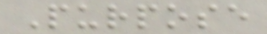Purpose
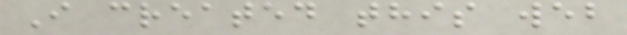I created this web
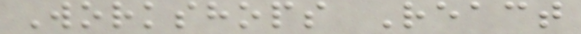Workshops React
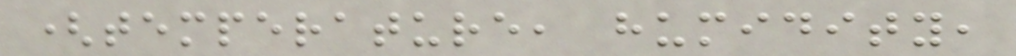(temperature, humidity,
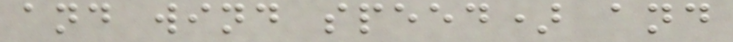and wind speed) and
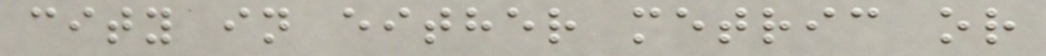city in either metric or
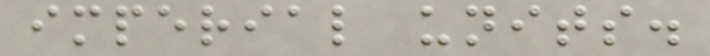imperial units.
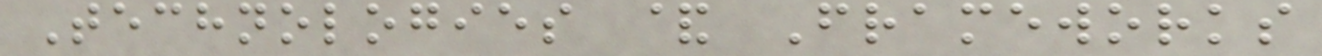Technologies & Frameworks
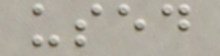used
